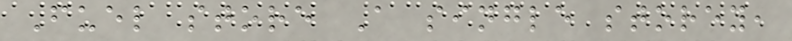Fuel store A single storey,
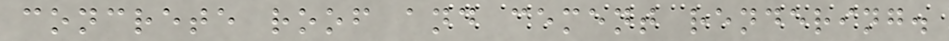concrete roof and cement rendering.
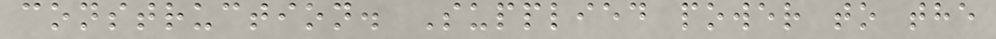construction. Supplied power to the
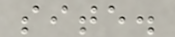site.
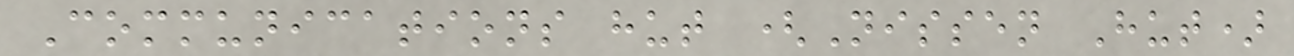Communications hut (Nissen Hut)
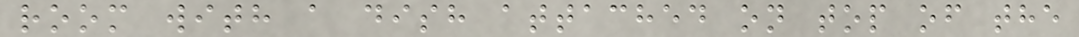room with a dish attached on top of the
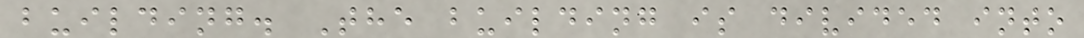building. The building is divided into
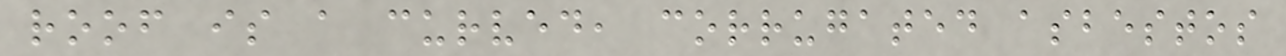roof is a curved, corrugated asbestos
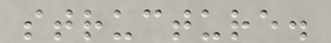structure.
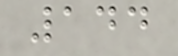144
